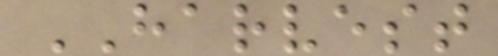HARVEST
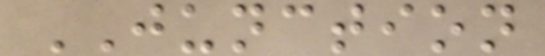JUNCTION
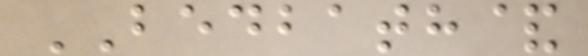BEDBATH&
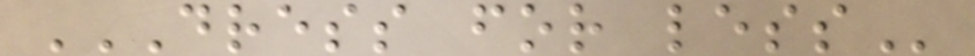DRESS FOR LESS
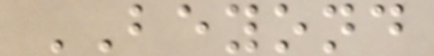BEYOND
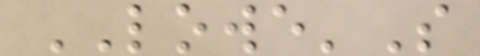LOWE'S
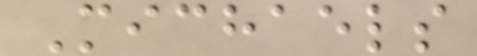Michaels
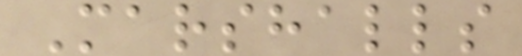Marshalls
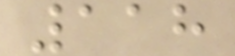118
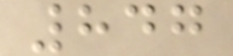847
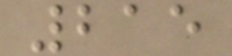215
